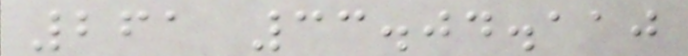261 33.04.110
